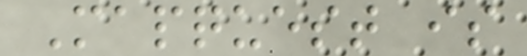Mapquest is
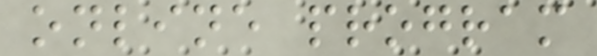online program
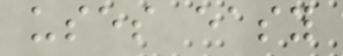uses easy
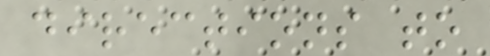directions to
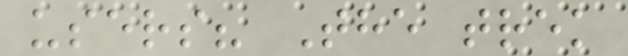users? The trek
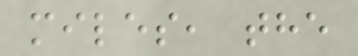miles, the
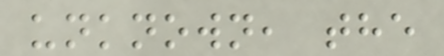unknown, the
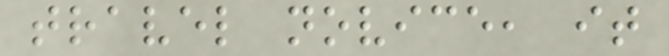travel novice, it
